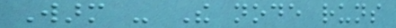Warm - The node runs
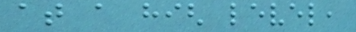at a high level,
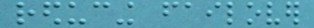reducing failover
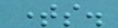times.
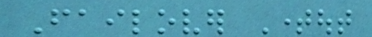Failover Timeout
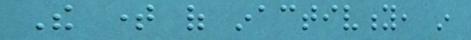The time of inactivity, in
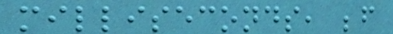milliseconds, before
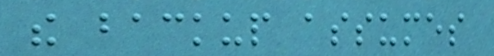the backup assumes
